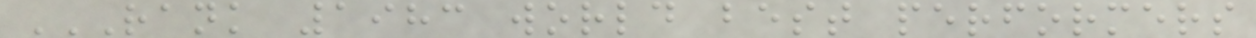RANK 1983 WORLD BEST PERFORMERS
